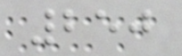250
